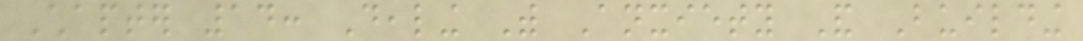Chapter 14: Dealing With Anxiety And Building
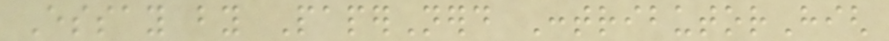Essay by PaperNerd ContributorHigh
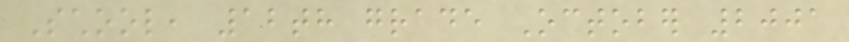School, 12th grade October 2001
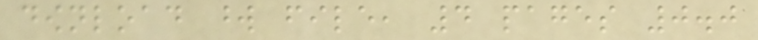download word file, 4 pages 0.0
